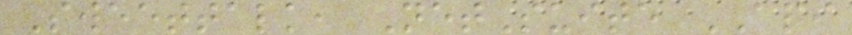Sweettalk, NetSuite API
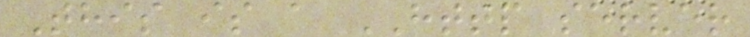This is a HTTP server
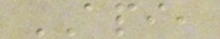API,
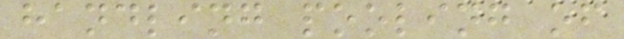handling pooling of
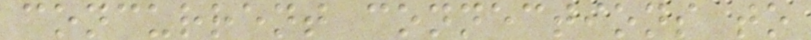concurrent connections to
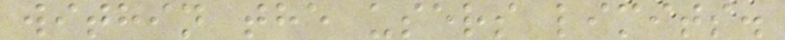within the users limits.
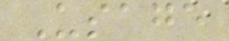Usage
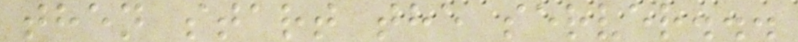then start the server...
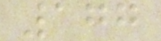177
